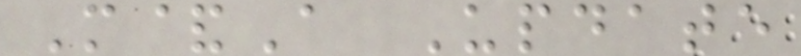M&A Update
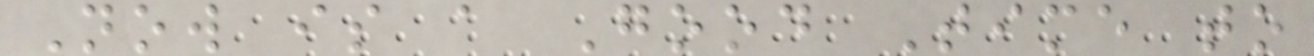Now is a Good Time to
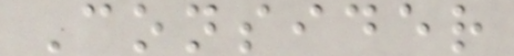Consider
